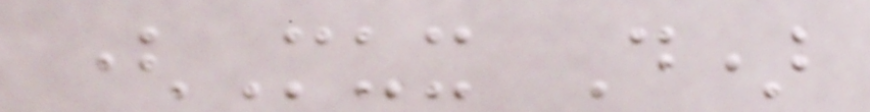(Mux D)
